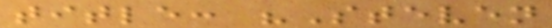title: "Steven
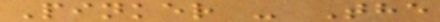Pinker - The
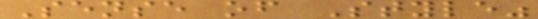Sense of Style"
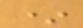*
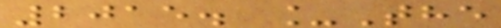2015. _The
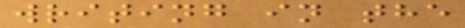writing in the
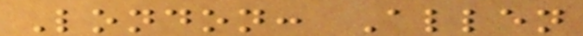London: Allen
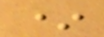*
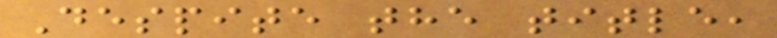Despite the title,
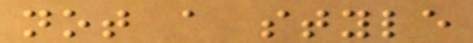not a style
